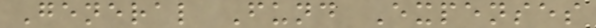General Fund Expenses
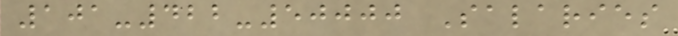101-422-50000 Salaries
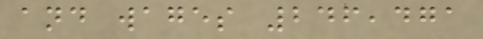and wages 246,471
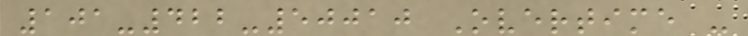101-422-50010 Overtime -
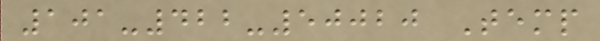101-422-50020 Temp
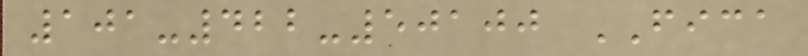101-422-50100 FICA
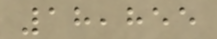18,855
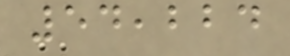54,224
